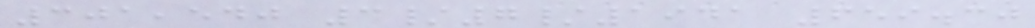301,540 3/7/1941 659.30
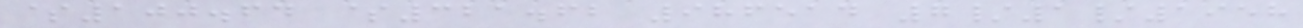$100.64 $321.62 986514 7/1/1958
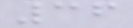36
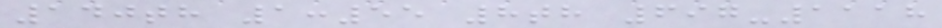140th 1:55 8th 697-1118
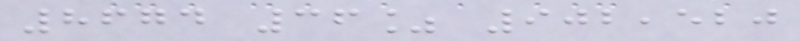8674 36% 902,520
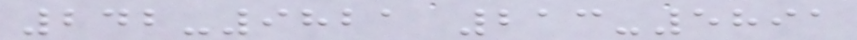242-9821 213-5891
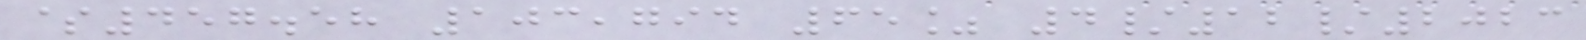$457.58 103,794 65% 4/12/2023
